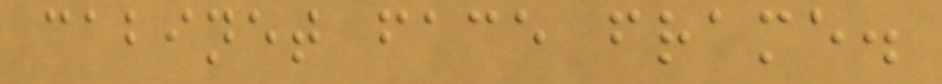cabinet face frame.
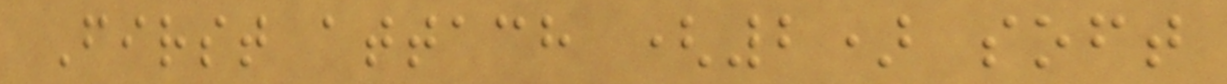First attach (2) soft
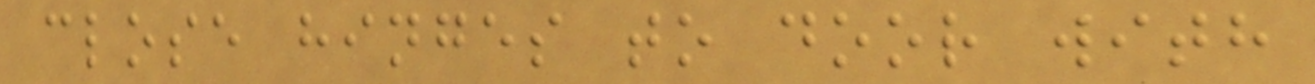close hinges to door with
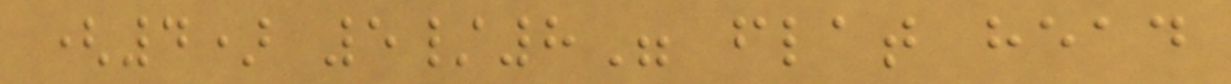(4) 5/8" flat head
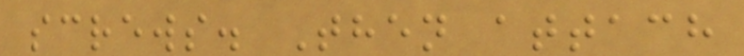screws. Then attach
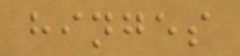hinges
